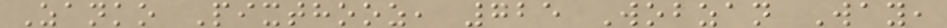Zanko Pixthooz, 725 Wobzan Way,
